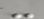-
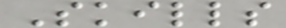Skills
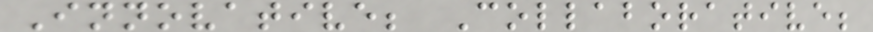Innovative; Collaborative;
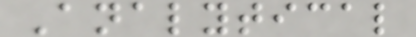Analytical
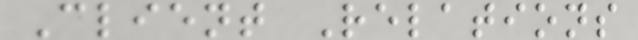Client Relations
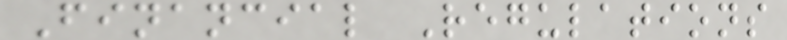Financial Regulations
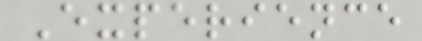Experience
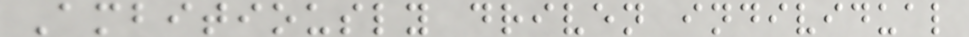Ambitiously driven individual
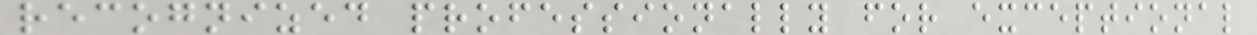recognized professionally for exceptional
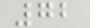72
